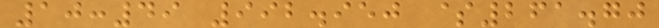10:49 992.950 $261.70
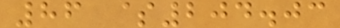86 $204.03
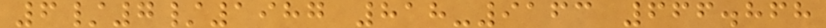6/7/1987 818-9163 666.868
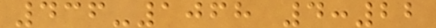436-1068 4:22
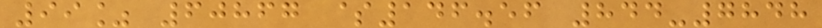99% 60867 $146.56 844-7848
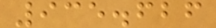935.626
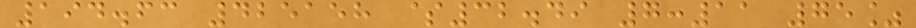194.63 425158 $32.49 7:11 75%
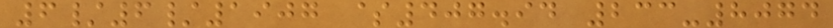6/6/1907 $407.94 233-8074
